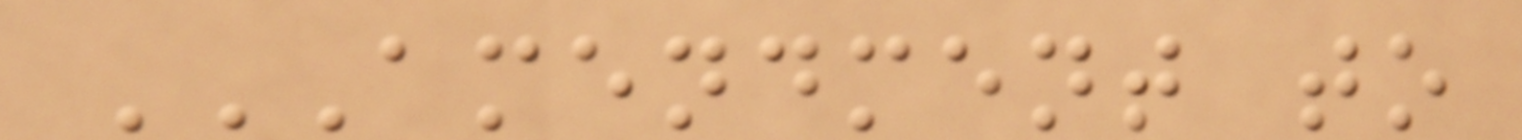AMENDMENT TO
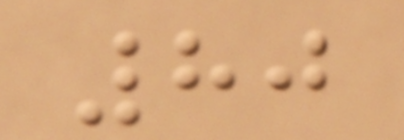80
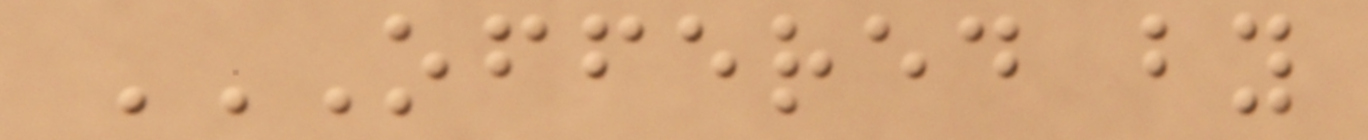OFFERED BY
